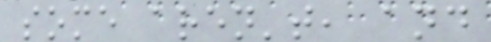some aren't, and
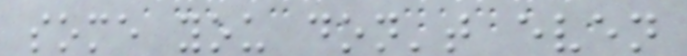some you don't even
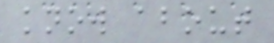know about
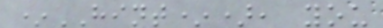*HINT*), you
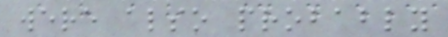were also probably
